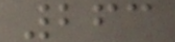263
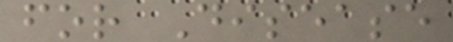for Disease
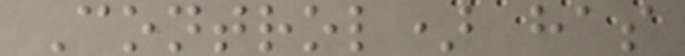Control) has
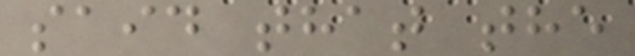said that the
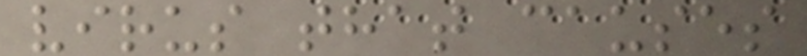virus that causes
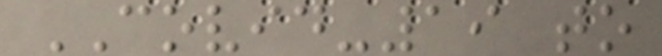COVID-19 to
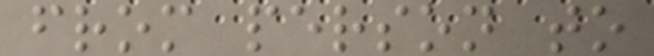from person to
